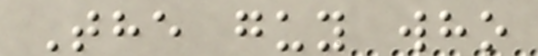The guy who
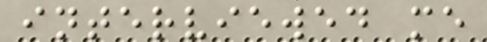interviewed me
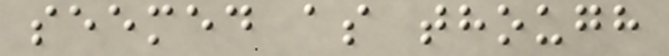seemed as though
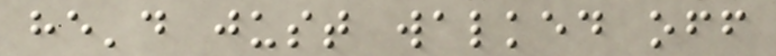he'd just walked off
